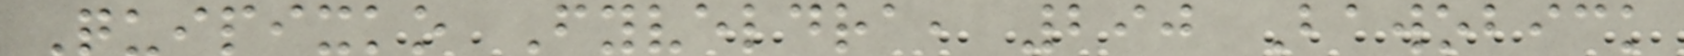Quipixko Fyveldra, 290 Bawobick
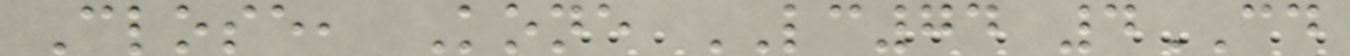Close, Kone LC74 4CD
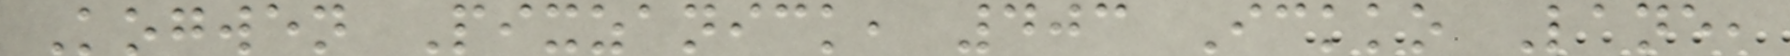Kogwen Pixzanick, 403 Ickko Lane,
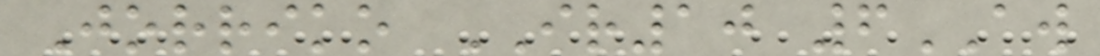Jorriko IR10 6AW
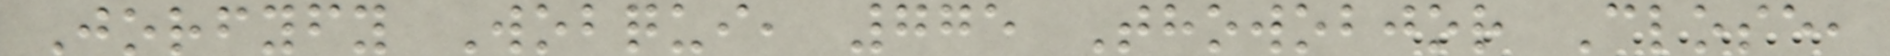Jorfyfy Wobqui, 775 Thowobjor Close,
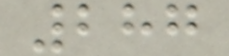287
